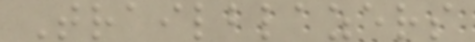Trailblazers
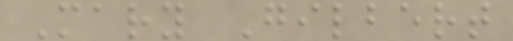Mary Gilbert
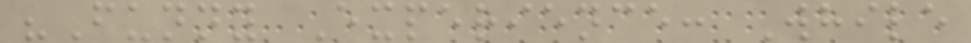"Funny Experience: While
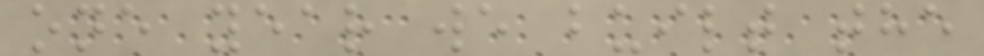one year we built the
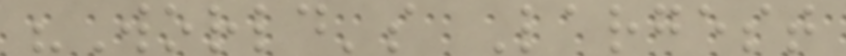"World's Largest
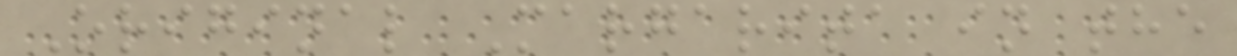Original Margarita in the
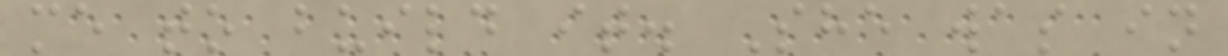me to build it. She was in
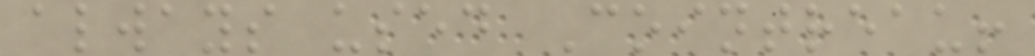always used Cointreau!
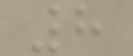8
